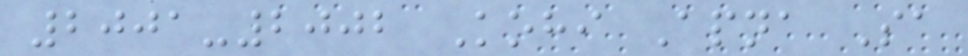2001-2002 Kohi Apna Sa
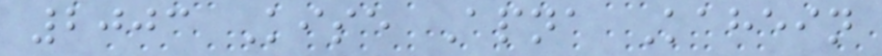2003 Kise Apna Kahein
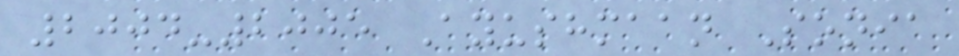2004-2005 Ayushmaan Sonia
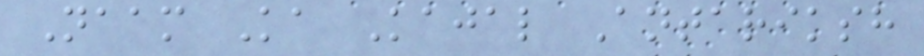Naam Ka Kajal Antariksh
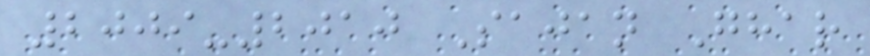2009-2010 Sajan Ghar
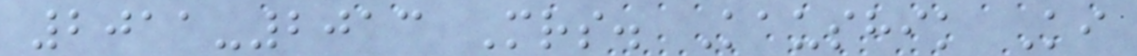2011-2013 Mrs. Kaushik Ki
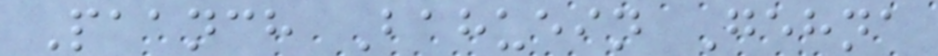Paanch Bahuein Gehna
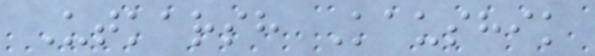Utkarsh Kaushik
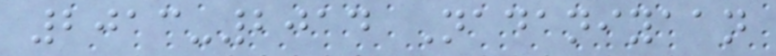2013-2014 Nadaniyaan
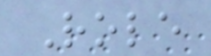Role
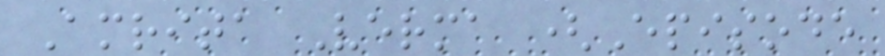Amrita Verma (Episode
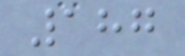187
